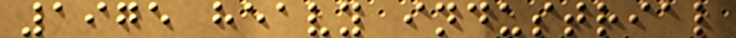1975 heavy industrial
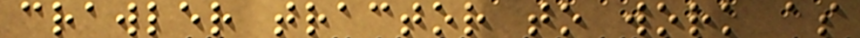crawler tractor to work as
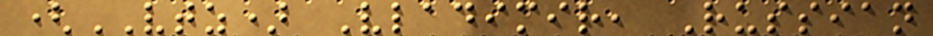(VTZ) Vladimir, Russian
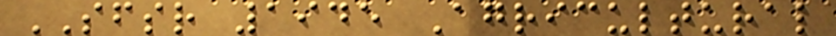SFSR 1945 Agricultural
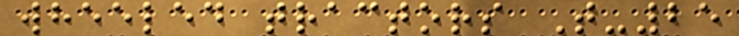wheeled tractors T-25
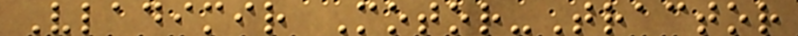Vladimir Motor-Tractor
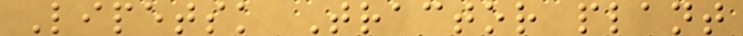Lipetsk Tractor plant
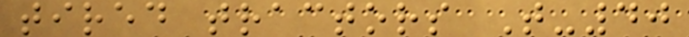tired tractors T-40
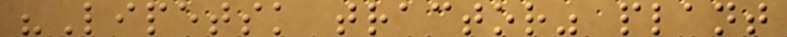"Lipetsk tractor" plant
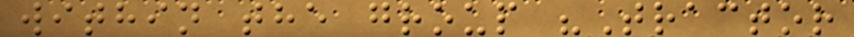within the group "Tractor
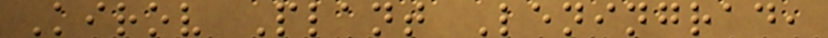Kirov Plant Leningrad,
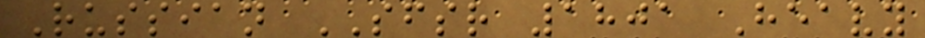Russian SFSR 1801 Heavy
